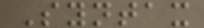Syntax
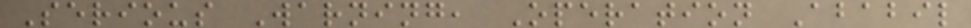Serious Warning, Operation Ababil
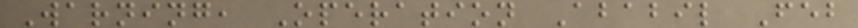Warning, Operation Ababil Feb
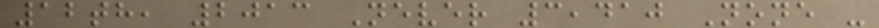12th, 2013 Never 3,410 None -
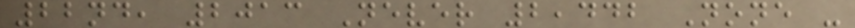22nd, 2013 Never 2,442 None -
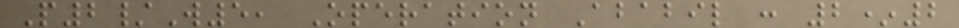P2/W5, Operation Ababil : 2*2
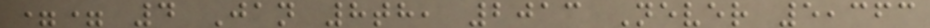== 4 Jan 8th, 2013 Never 5,363
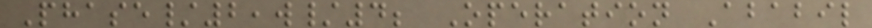Phase/2,w/4; Operation Ababil
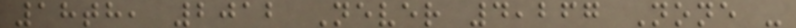18th, 2012 Never 4,267 None -
